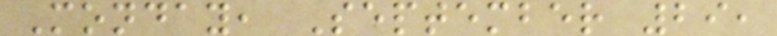Monday, September 29,
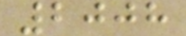2008
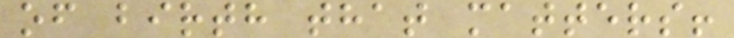of birth that matters!
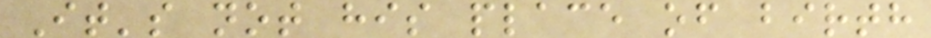It's not his place of birth
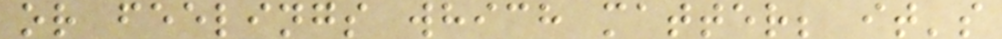or feelings which matter; it's
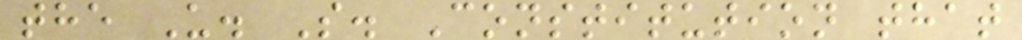the U. S. Constitution that
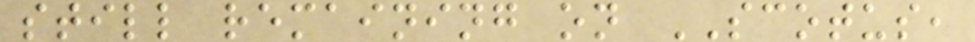still remaining on SCOTUS,
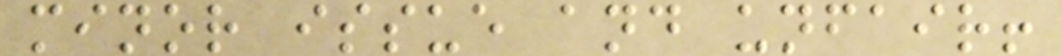minor issue and unfair!
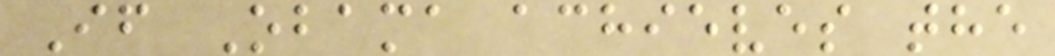If Obama achieves the
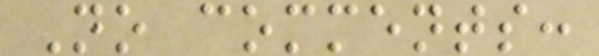No comments:
